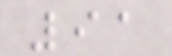91
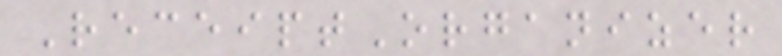ReceiptOrganizer
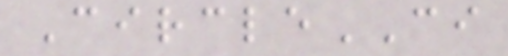CircleCI
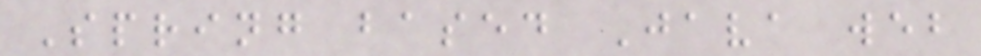Spring based Java web
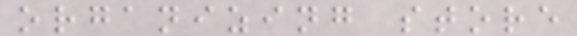organizing store
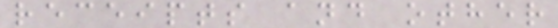receipts and other
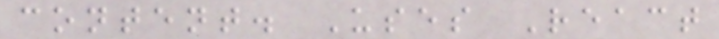content. Uses React
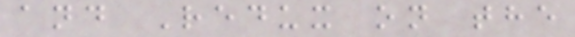and Redux on the
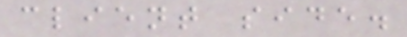client side.
